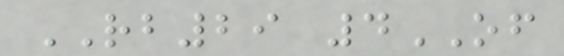RB29 4OF
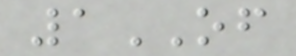1OF
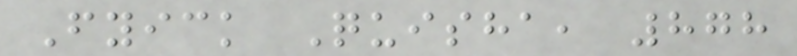Fyick Quisha, 878
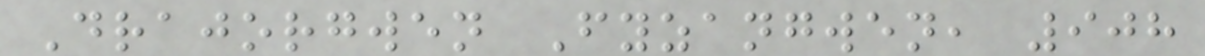Drajorgwen Fyzangwen, 908
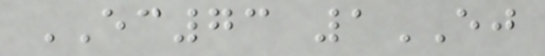EC73 1EJ
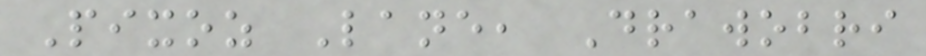Pixoz Lane, Drawobri
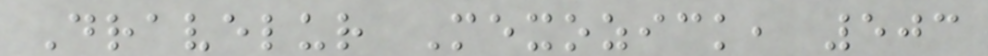Dravelur Mexozick, 503
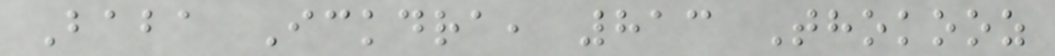Baba Ickdra, 813 Thokooz
